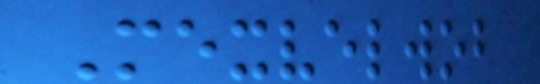Mexvelwob
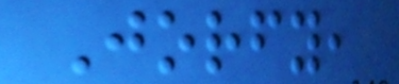Jorfy,
